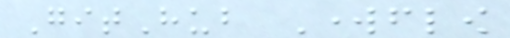GitHub Workflow
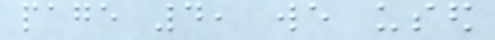page 4, we used
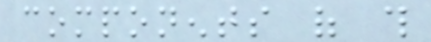components of this
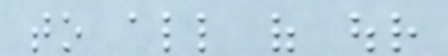to all of our
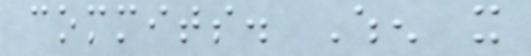commits. When it
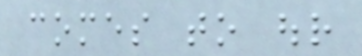comes to our
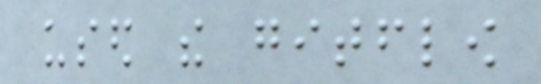used the gitflow
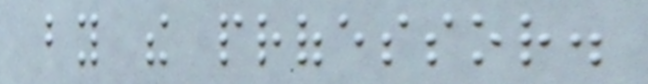by the professor.
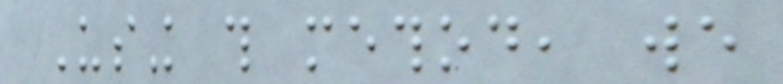Using this method, we
